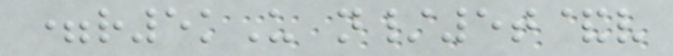=r5kU n/5t&v
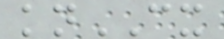knCX
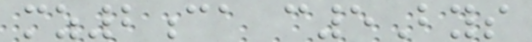mz2ca c5Bys
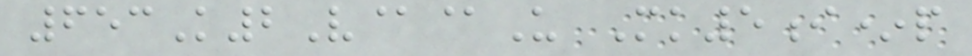653K2V@@U Mk5i*p
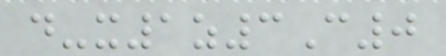d-x1z3C0
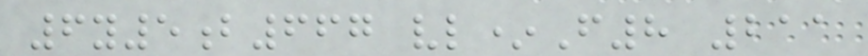6y5b667 vl*F8 211
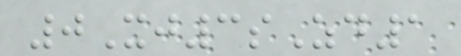0Xj3sZd1
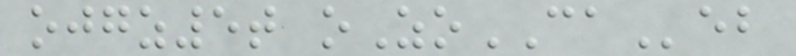ojgz5t oZoCAeb
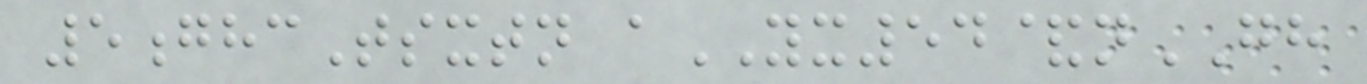5ghcTsxtn aYX54&nGH
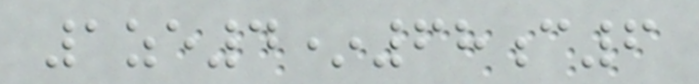1ze4*68c6
